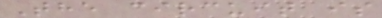The circuit is
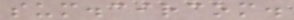sum.circom.
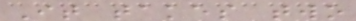It takes two
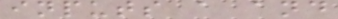inputs a and
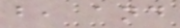b, and
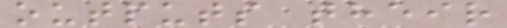outputs their
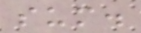sum.
